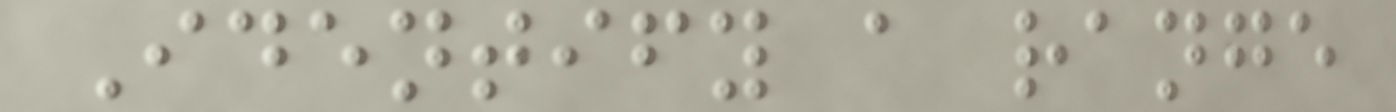Identify a range
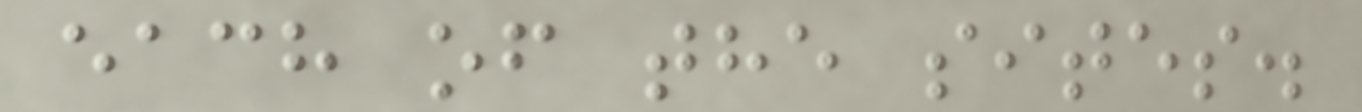each of the sites.
